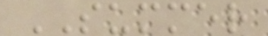SUMMER
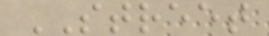STREET
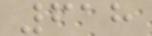618
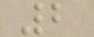2
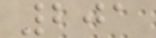201
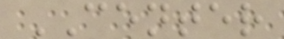CENTER
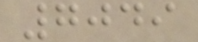7049
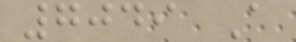7049 A
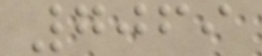7069
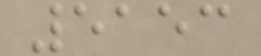5153
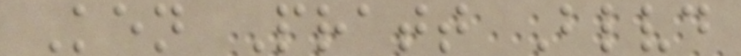Ken Pratt Blvd
